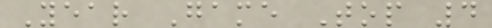Year Game Top 4
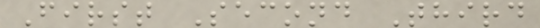First Second Third
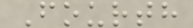Fourth
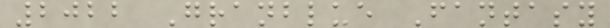2022 Granblue Fantasy
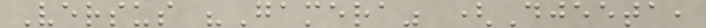Versus "Gamera" (Djeeta,
